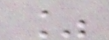%
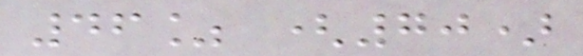46% (70)
